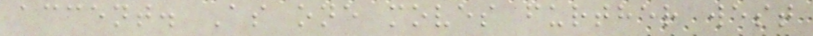accent. As one moves further west
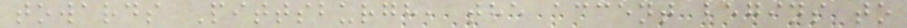towards Pittsburgh, the accent begins to
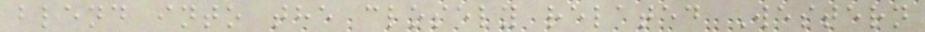blend into the closely related Western
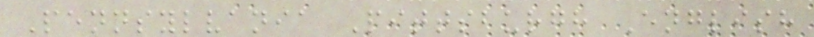Pennsylvania Pittsburgh English
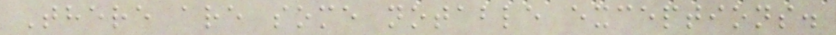There are some notable exceptions.
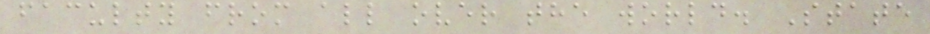faculty from all over the world. State
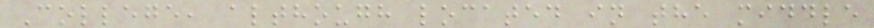College, although located in the middle
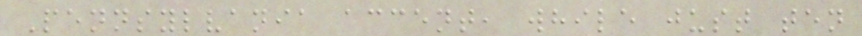Pennsylvania accent, while just ten
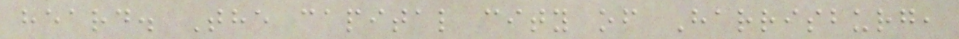heard. The capital city of Harrisburg,
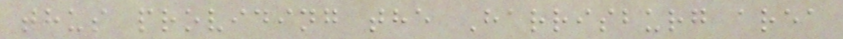thus providing the Harrisburg area
